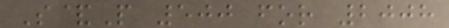S&P 500 for 2008
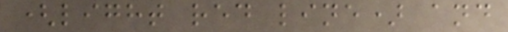(light red line) and
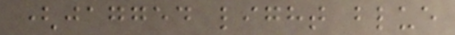(jagged light blue
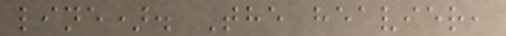line). The heavier,
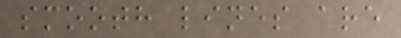smooth lines are
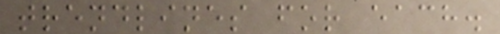trendlines for each.
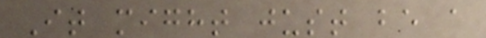It might just be a
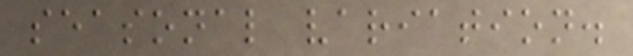seasonal variation.
